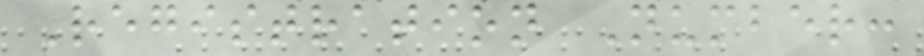Registration Number:
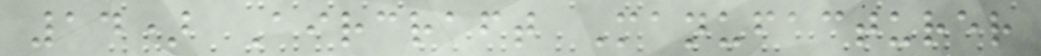14) Aircraft Manufacturer
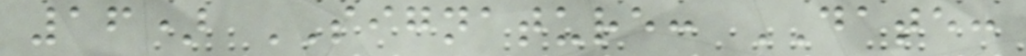16) SIGNATURE: DATE:
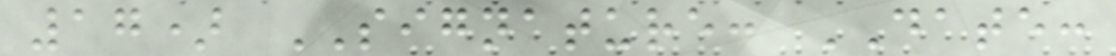17) SIGNATURE: DATE:
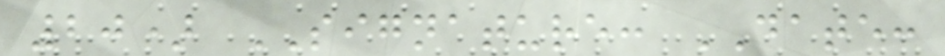20) SIGNATURE: DATE:
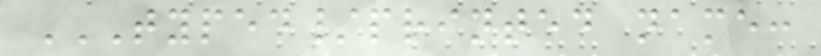TYPED/PRINTED NAME:
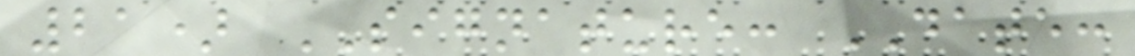21) SIGNATURE: DATE:
